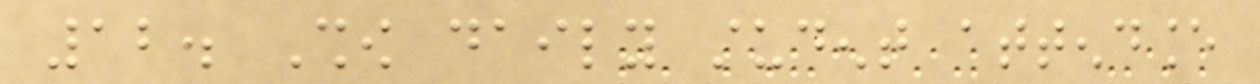12. Show daily student attendance
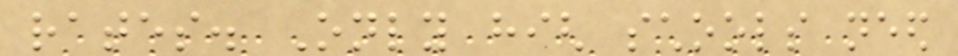rates. Only high schools need
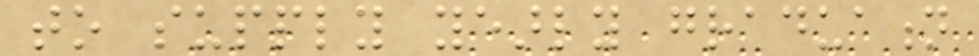to supply yearly graduation
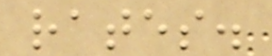rates.
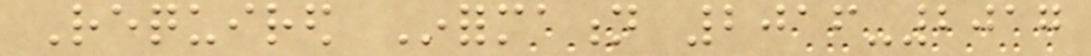Required Information 2016-2017
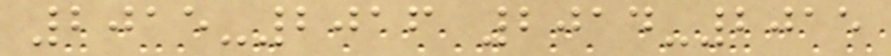2015-2016 2014-2015
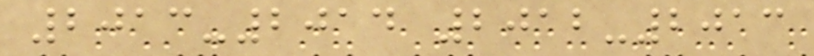2013-2014 2012-2013
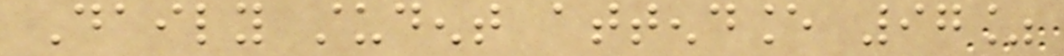Daily student attendance 97%
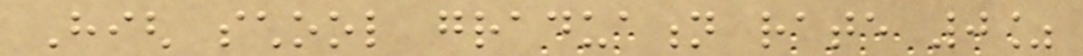High school graduation rate 0%
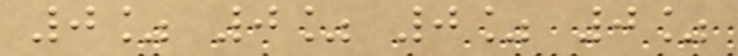0% 0% 0% 0%
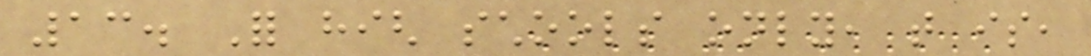13. For high schools only, that is,
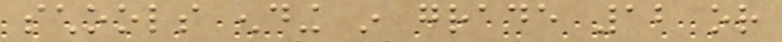schools ending in grade 12 or
